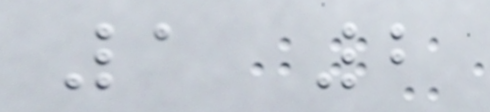1 2
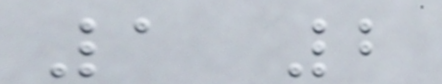1 2
